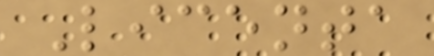Licenta
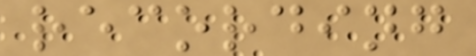recording
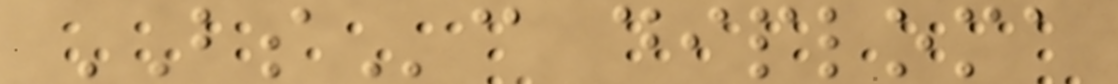BSc diploma
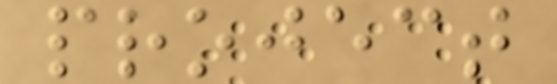project
